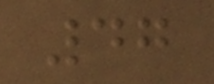47
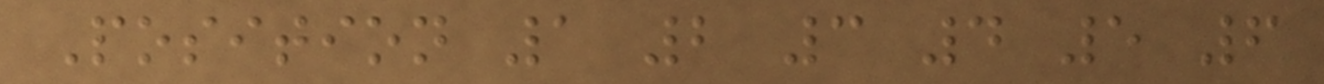Position 1 2 3 4 5 6
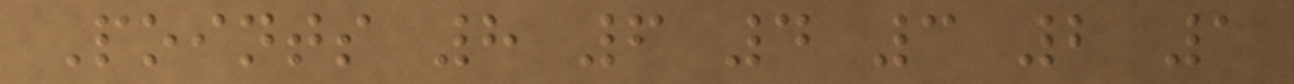Points 8 6 4 3 2 1
